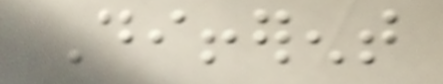Different
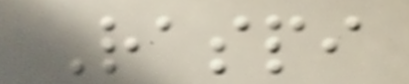Raspi
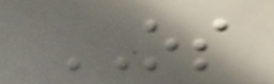OS
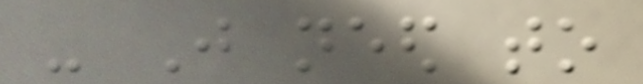- Just need to
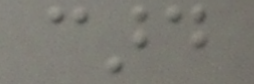card
